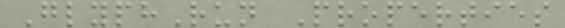GlyphRun Properties
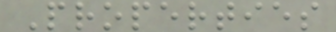Properties
